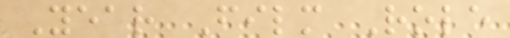Year Film Role
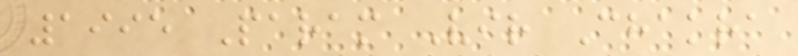1995 Param Vir Chakra
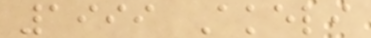1999 Akeli
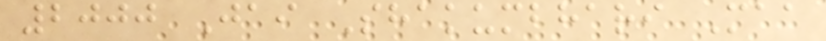2000 Jai Shakumbhari Maa
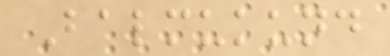Balmukund
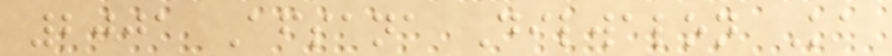2001 Afsana Dilwalon Ka
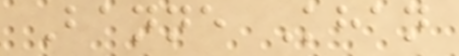Banne Khan
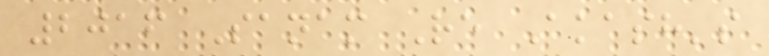2016 Sanam Re Akash's
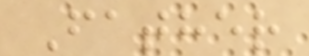Father
